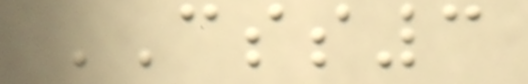CSS3
